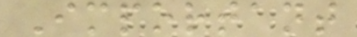Important
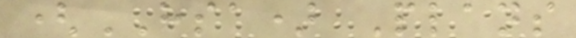(HSA) Plans
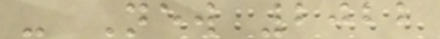- New 2022
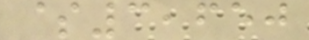$3,650
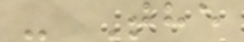- The
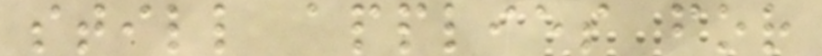still applies for
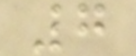7
